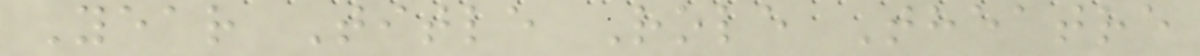Year Title Role Theatre
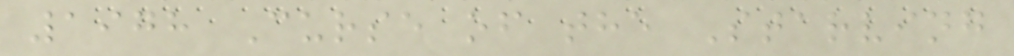1978 Curse of the Starving
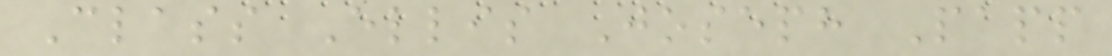Class Ellis Joseph Papp
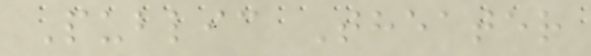Public Theater
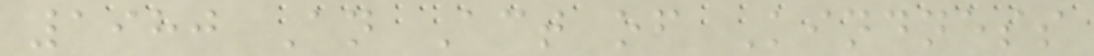1980 An Act of Kindness
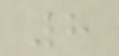8
